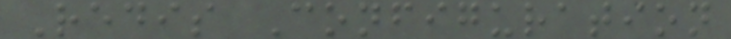Redis Configuration
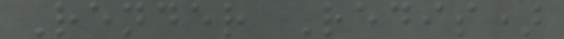Render Redis)
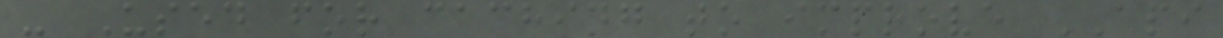- Used for caching to improve API
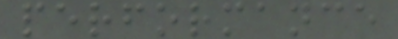performance
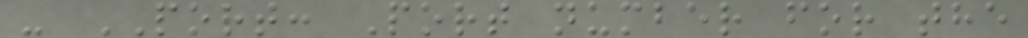- PORT: Port number for the
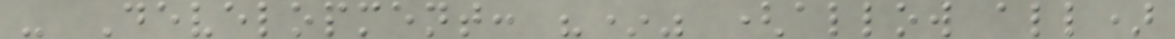- Development: "*" (allow all)
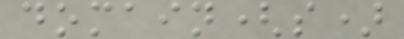domain(s)
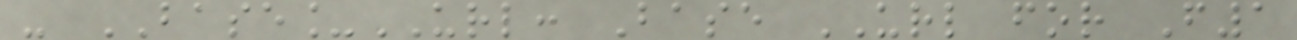- BASE_URL: Base URL for F1
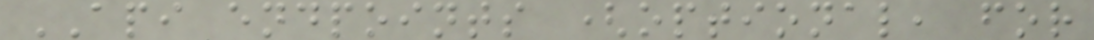API endpoints (optional, for
